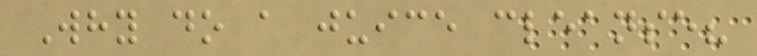Why do a juice cleanse?
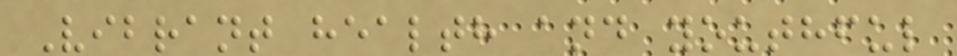Vibrant health and youthful
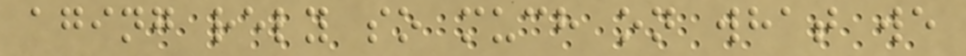aging rely so much on what we
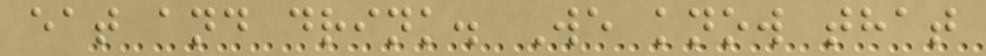eat and drink. We know that
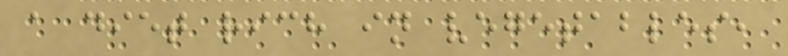a diet rich in vegetables,
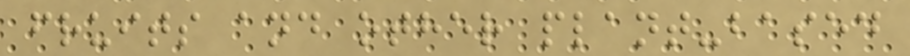fruits and other plant-based
